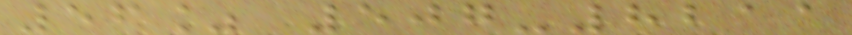56% 507-8211
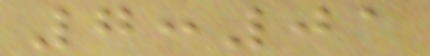7:01
